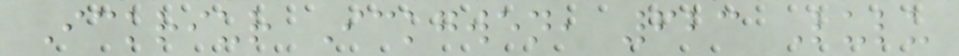Ickriur Ickgwen, 623 Lulu
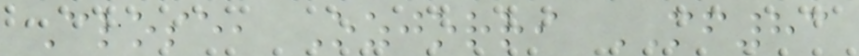Close, Ozjorri MF83
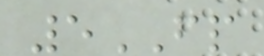5FP
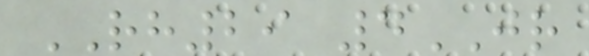RH29 4JR
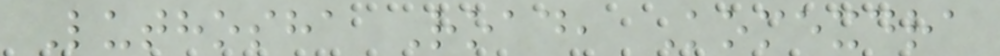Luthosha Road, Komexdra
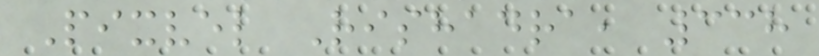Pixvel Rishadra, 338
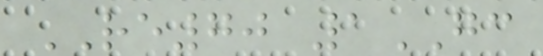RE70 1GC
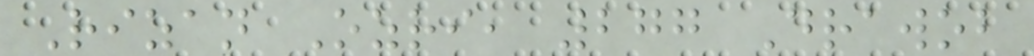Rizan Ozri, 277 Drawob
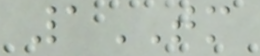1TM
